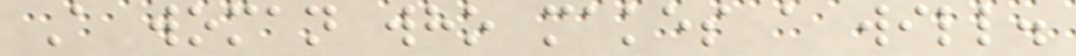A woman who makes a will.
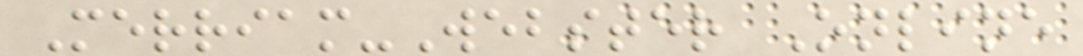Merriam-Webster Online
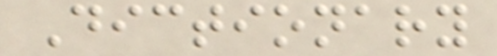Dictionary
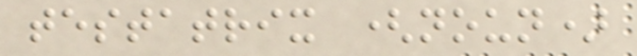testatrix (noun)
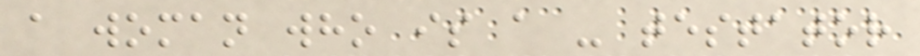a woman who is a - testator
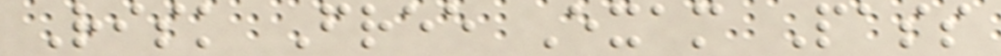Risk Free Exam Pass
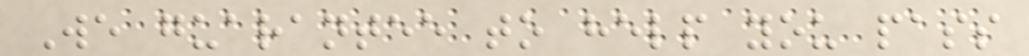We guarantee to help you pass
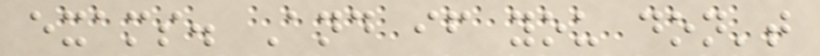exams. And if you don't
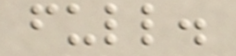full.
